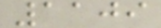1109
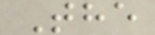The
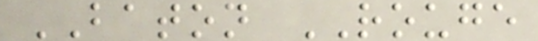BATON ROUGE
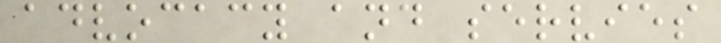advocacy and servies
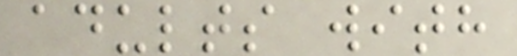adults with
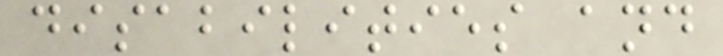disabilities and
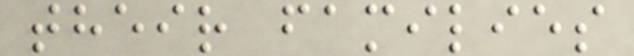their families
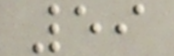59
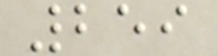259
